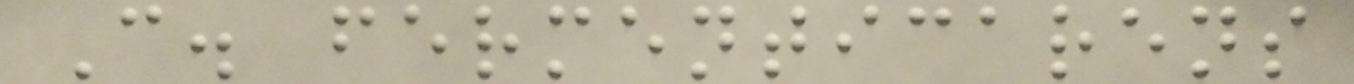C. fermenticarens
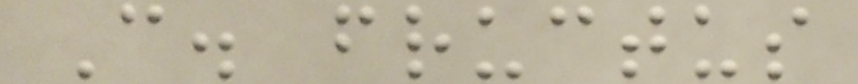C. fructus
